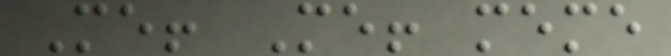Me! Me! meme
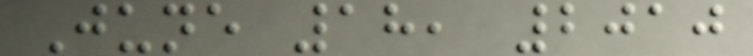June 18, 2010
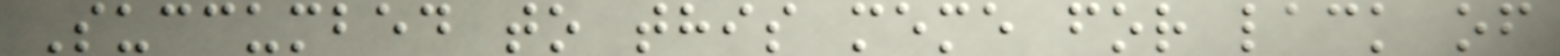Succumbed to this meme for lack of
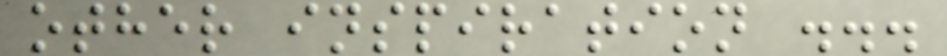other inspiration ...
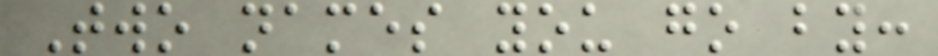Two names you go by:
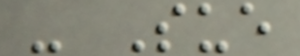- Sue
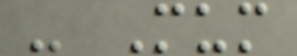- Mum
